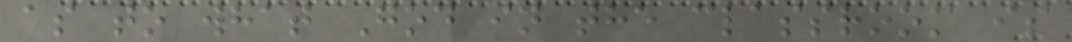as to what God in the classroom is
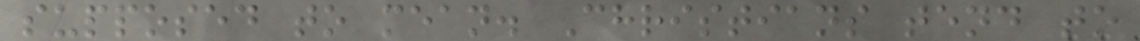supposed to mean. Christians tend to
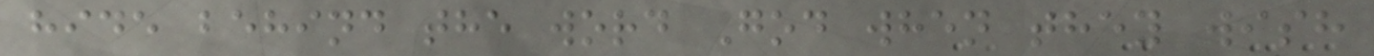hide behind the word God when they wish
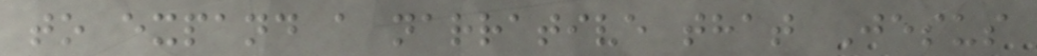to expand a narrative that Jesus
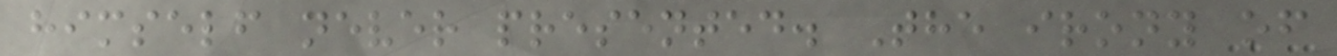himself never presented. The irony of
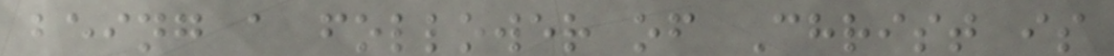being a follower of Christ is
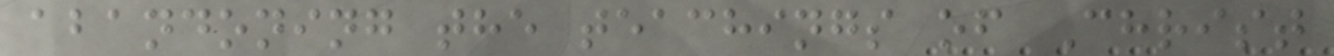abandoning the teachings of Christ
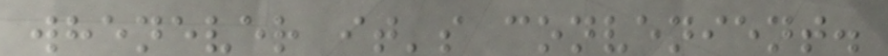whenever it's convenient.
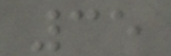35
